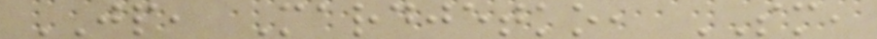JP, Mardjetko, SM,
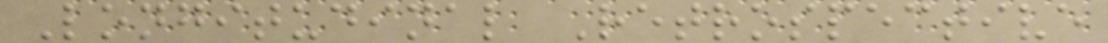Longitudinal Retrospective
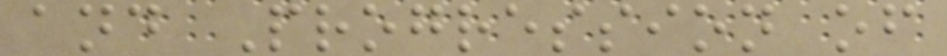and Progression of
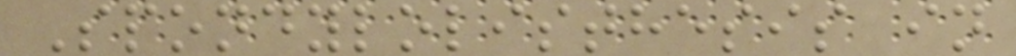Spondylolisthesis in
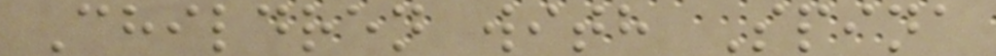Children with Spina
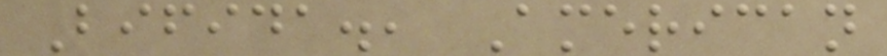Bifida., American
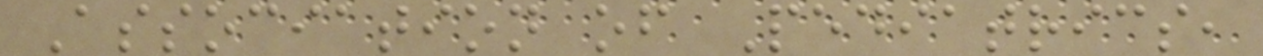Association of Pediatrics,
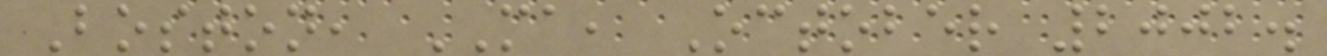Boston, MA, October 2002.
